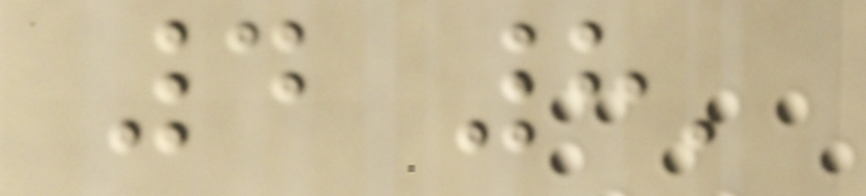4 8'
